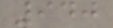940
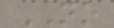NO
